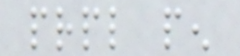prpl pen
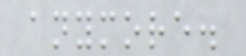anymore.
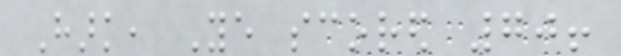Hark, Ye scored 70!
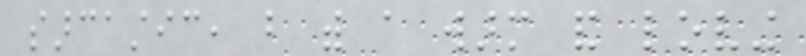sarcastic, but with a warm and loving
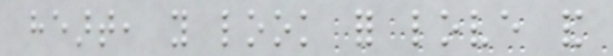heart, you look for love and
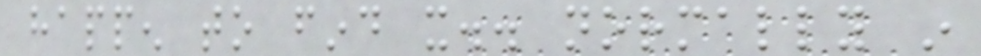happen to find it.. normally in
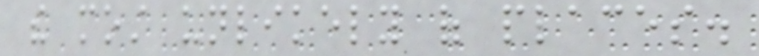the most unlikely of places.
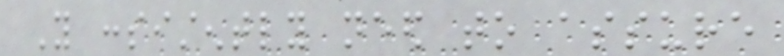You consistently need to assure
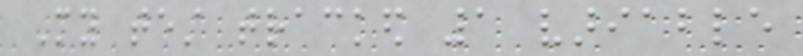My test tracked 1 variable
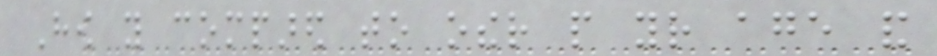How you compared to other people your age and
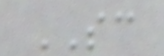SC
